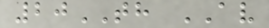20TH AV
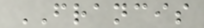FRANCIS
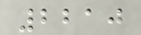2210
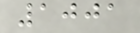1001
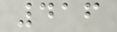416
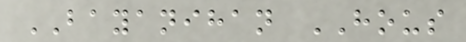BAYANIHAN HOUS
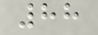88
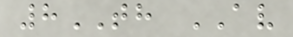8TH AV
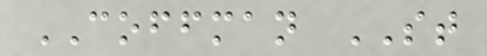COFFMAN ST
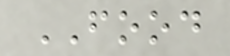FOOD
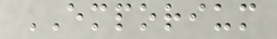EMPORIUM
